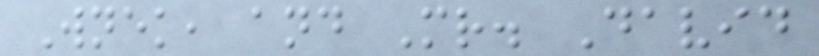Wnek, and Mr. David
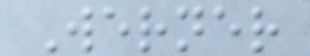Werner
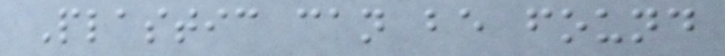Plastic can be found
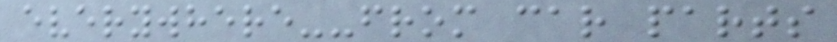everywhere--from car parts
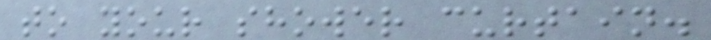to your shower curtain.
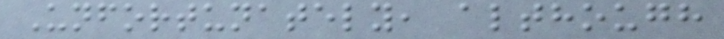Unfortunately, although
